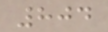804
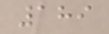189
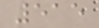515
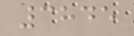3845
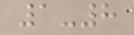1-8
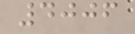4006
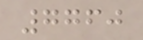7760
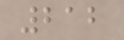212
